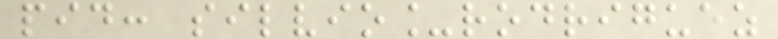pid: silvio_rodriguez
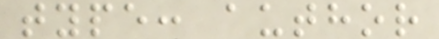type: author
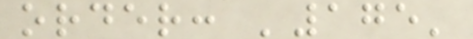order: '175'
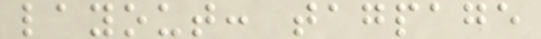layout: tagpage
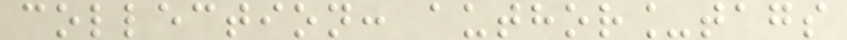collection: author_tags
